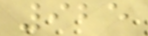925
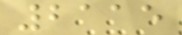2115
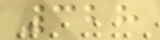328
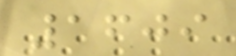1609
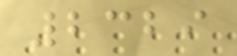2329
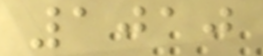1010
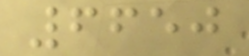6650
